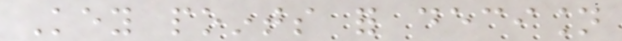Key points for decision
